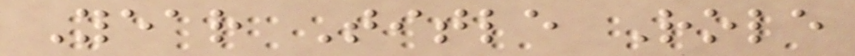Year Title Role
